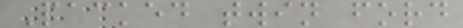Packed twin ford
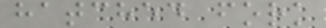hatched fork
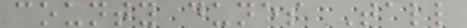county dunes Tall
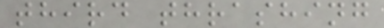third thrashing
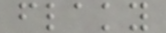flaky
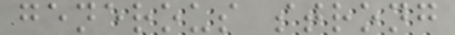generous strong
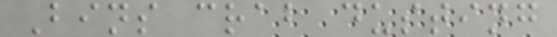Bins crab dusting
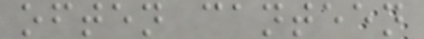often canteen
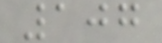107
